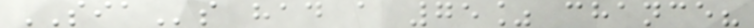SIAs had a 75% chance?
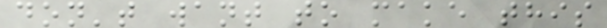don't want to make this
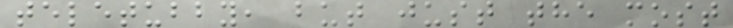teletubby, but just the most
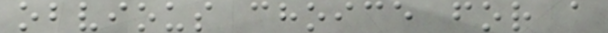obvious choice for a
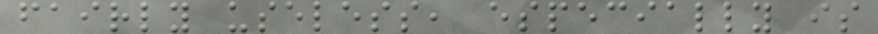fairly useless, especially is
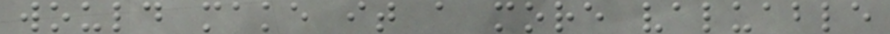would make it a more valuable
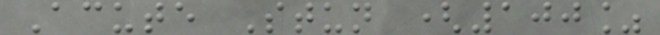Acute Stun (100%
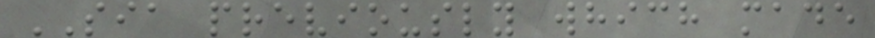SIA previously which made
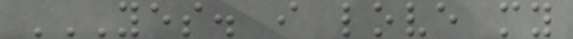YES. I LOVE MY
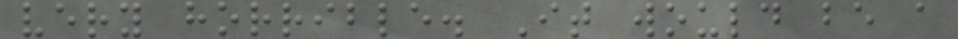very horrible. It would be a
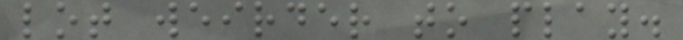lot weirder to play.
